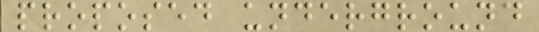proposed underground
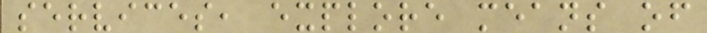services, explore means of
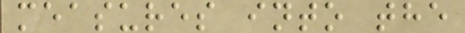measures into the
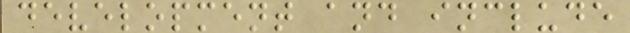development and include
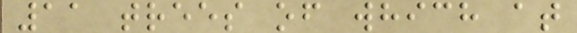11 trees of which at
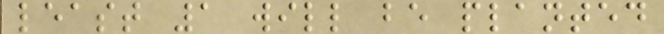least 1 will be planted
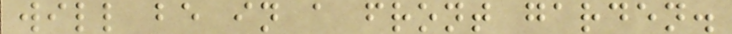will be in a front garden.
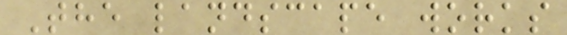The landscape works
